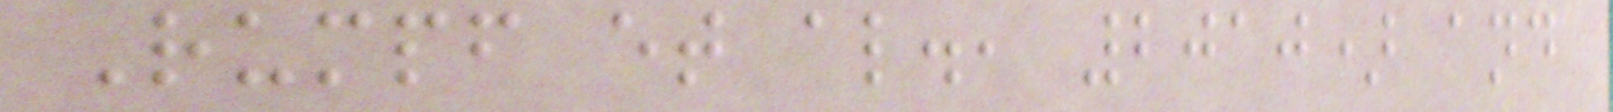Rumpf et al., 2010) and
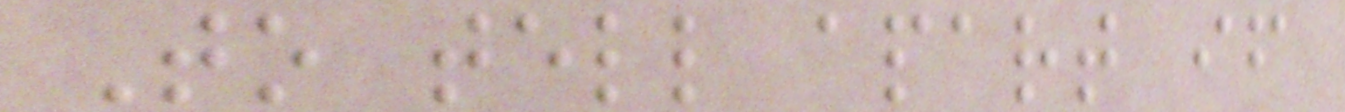To tell apart if
